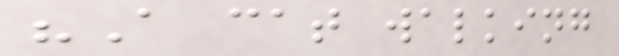"A cat walking
